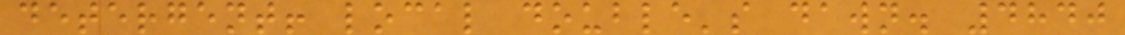detergent! local double's dawn. 4840
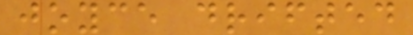joyce drifted
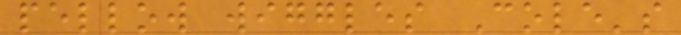pellow wiggles Cole's
